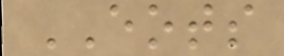EOTS
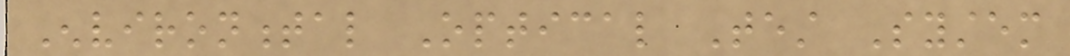Environmental Optical Test System
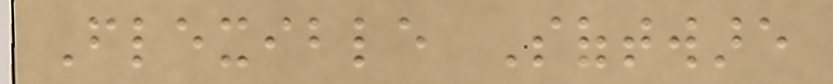Flexible Software
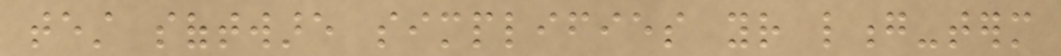test software simplifies your long-term
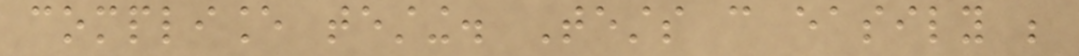compliance testing. Tests can easily be
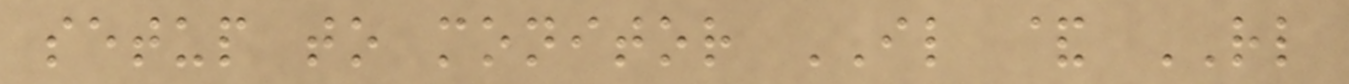setup to monitor IL & RL
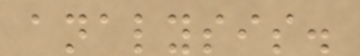analysis.
